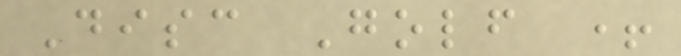Disc Golf +
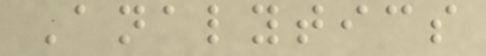Analytics
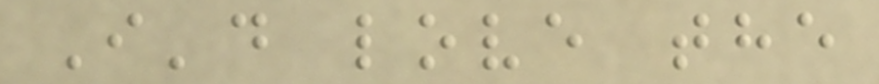I'd love the
